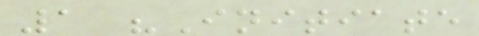1 "Initiate
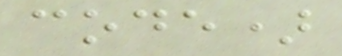code)
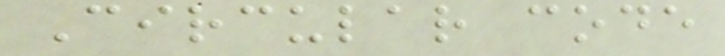Circular code
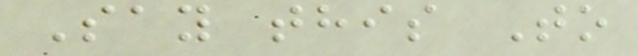Say this To
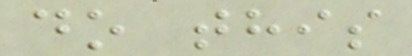do this
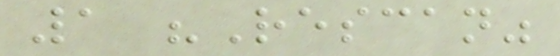1 "Rescan"
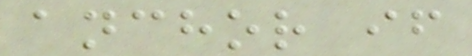anchor if
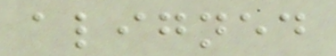aligned
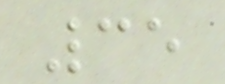35
